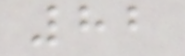82
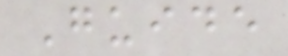Guide
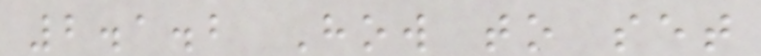2.1.2 How to set
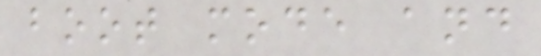boot mode and
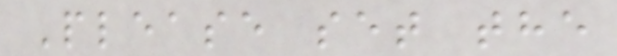Please set the
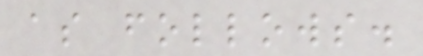as follows.
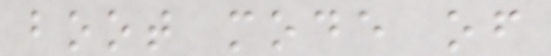boot mode of
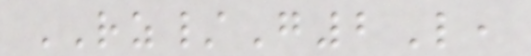RZ/G2L,
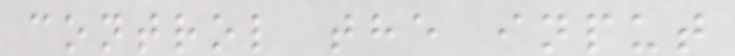control the input
